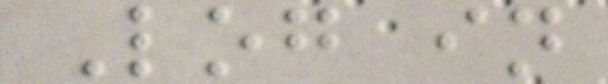Log in
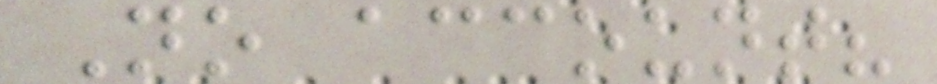No account?
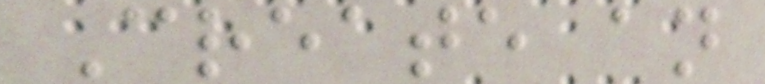Create an
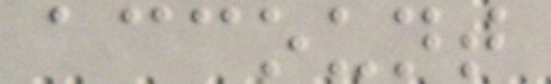account
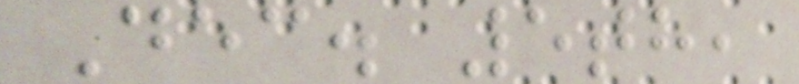Dec. 5th,
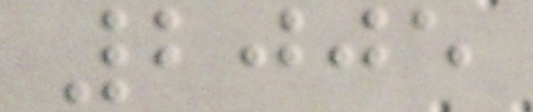2005
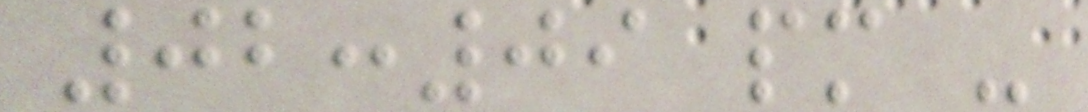02:09 pm -
